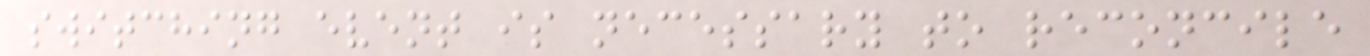switching event is necessary to reconcile
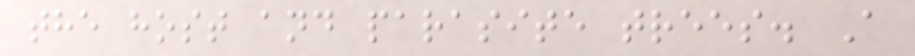the host and parasite trees. A
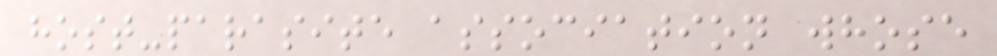host-parasite association whose
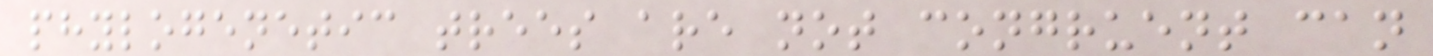phylogenetic trees are not congruent can
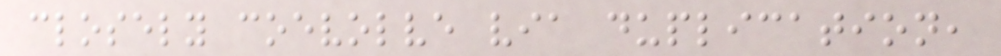closely coevolve via duplication,
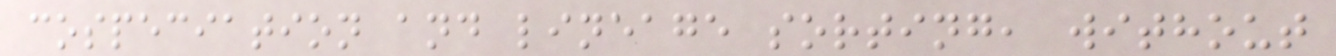cospeciation and lineage sorting, without
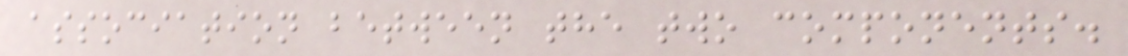association between the two components.
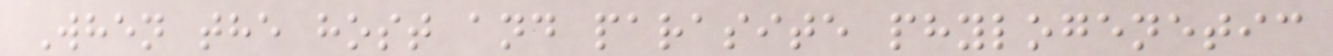When the host and parasite phylogenetic
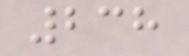238
